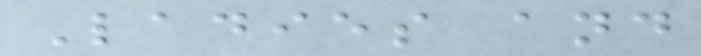Ladies and
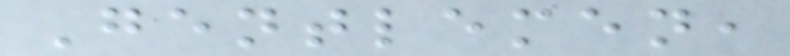Gentlemen,
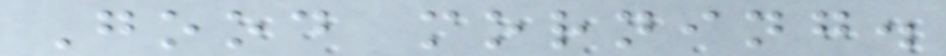Good morning.
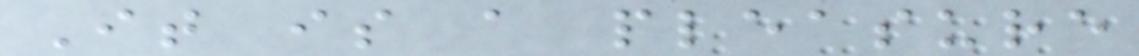It is a pleasure
